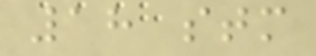18 stm
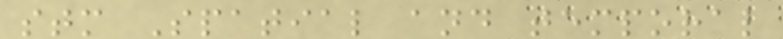stm Spatial and temporal
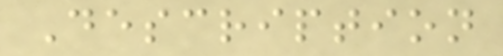Description
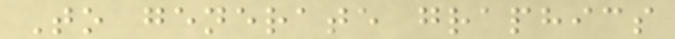To generate graphics
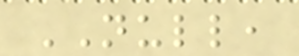NULL,
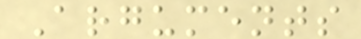Arguments
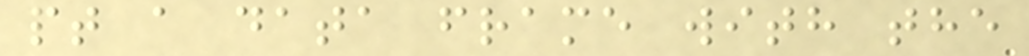pt a data frame with the
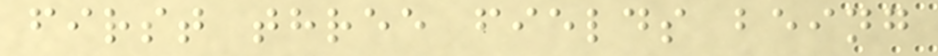first three fields being
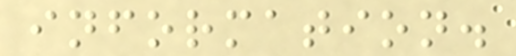information.
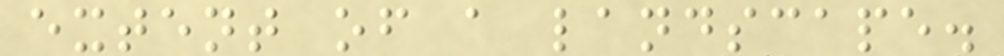extent of a landscape.
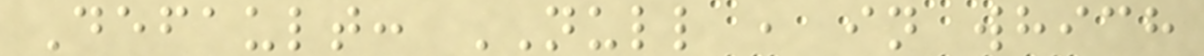Default: NULL , in which
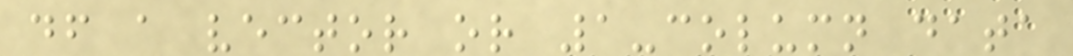df a vector or 1-column data
